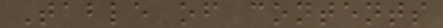Table of contents
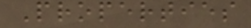Properties
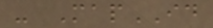- MapID
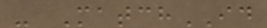- MatchID
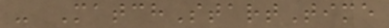- MatchStartTime
